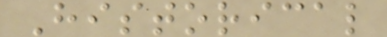Historical
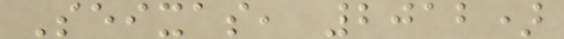Seixas, 2012)
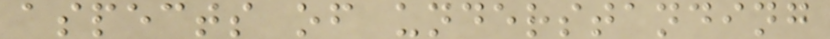aspects of understanding
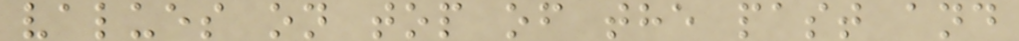values on top of the past and
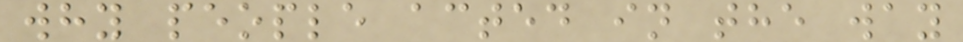why people acted in the way
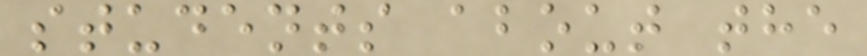students about the
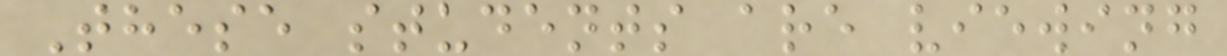These students are viewing
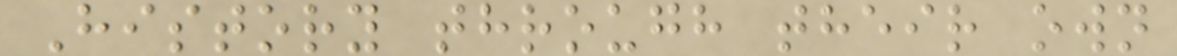History through their own
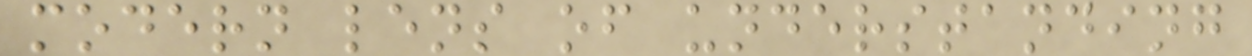modern lens of understanding
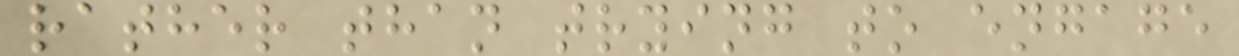rather than trying to engage
